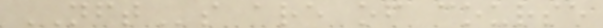NFTs are of course
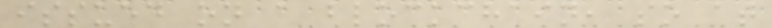issued on a blockchain, so at
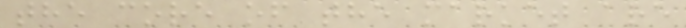the core of the market are
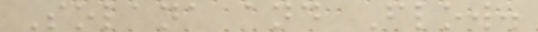Solana and Flow.
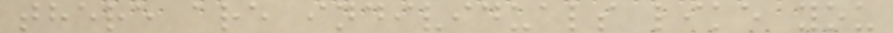there are individuals like you
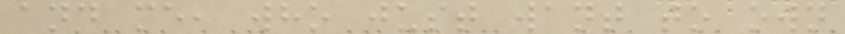and me, who just want to own
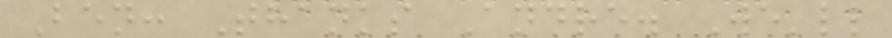Ben: Thanks Andre. We'll
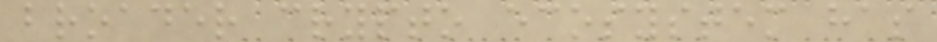broader crypto ecosystem has
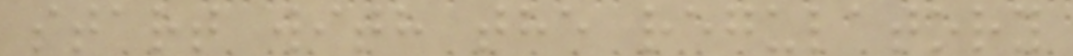start with the regulatory
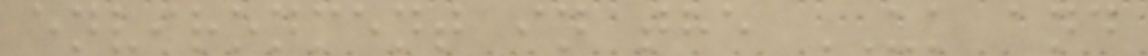environment in the UK and
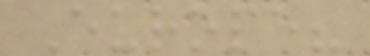Europe?
